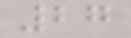27
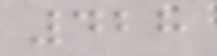428
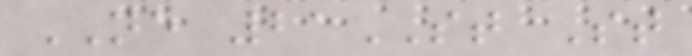NE 21ST St
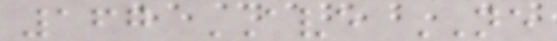167 AVE NE
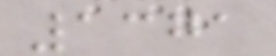1371
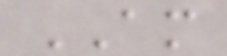AM
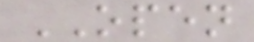OPEN
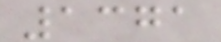1371
